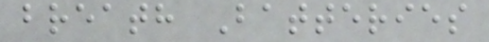breath Batteries
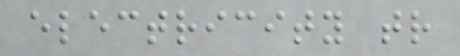electricity tr
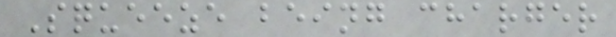Squeeze being charger
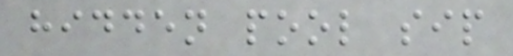hidden pool sip
